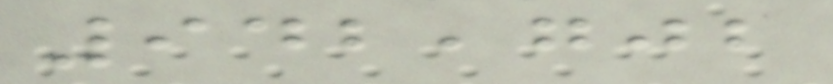942,702
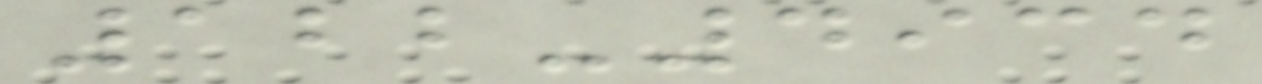122-4934
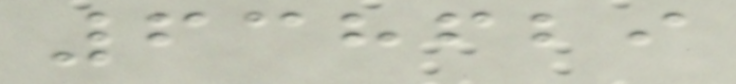638629
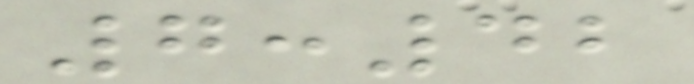7:42
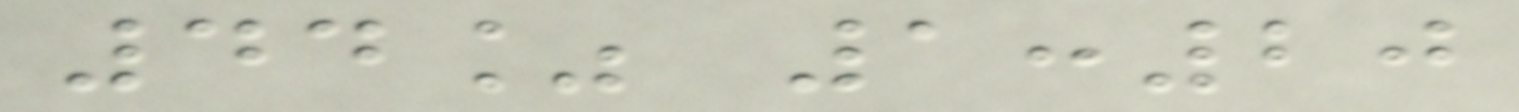44% 1:20
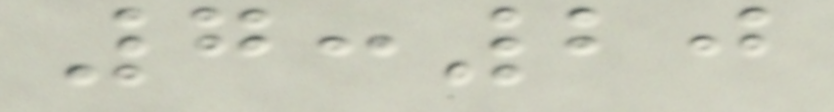7:20
